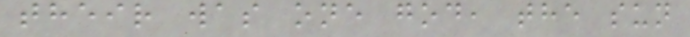their was one god, the sun
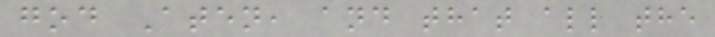god Aten, and that all the
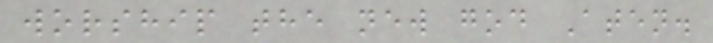worship the new god Aten.
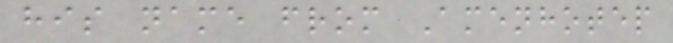his name from Amenhotep
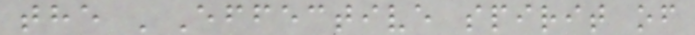the 'Effective spirit of
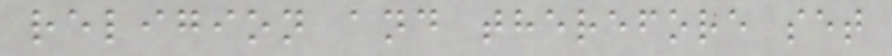religion and therefore set
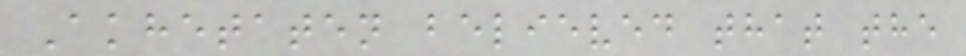Akhetaten believed that the
